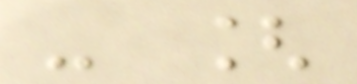- [
